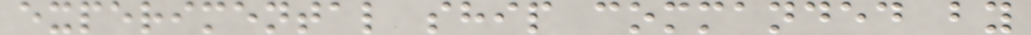experimental ship commanded by
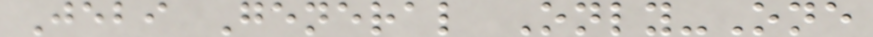Jebi General Only-One
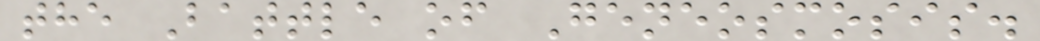the Battle of Geneosmosis.
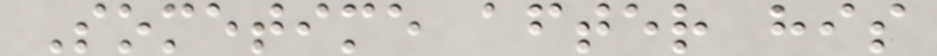Sometime after his
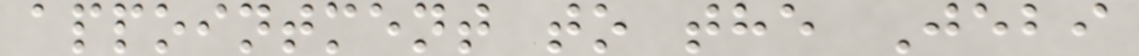appointment to the Jebi
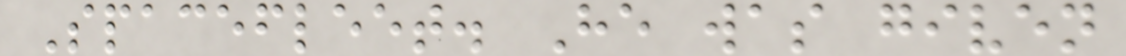Spacefleet. He was given
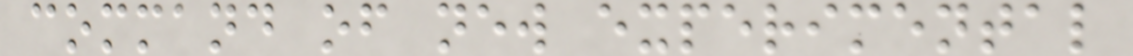command of new experimental
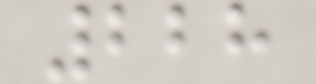228
